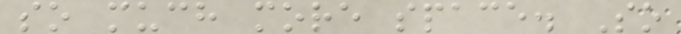so much more space. So
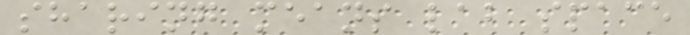sharing means lab space
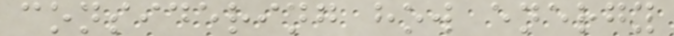considering how energy
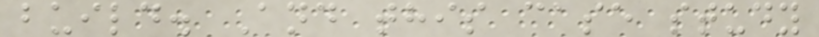build. And this case study
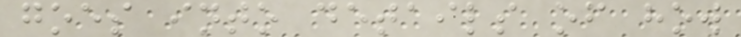goes into details of how
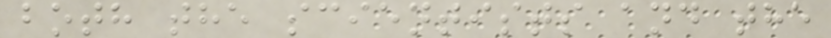both the scientists and the
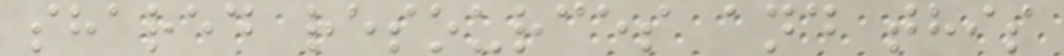shared resources and this
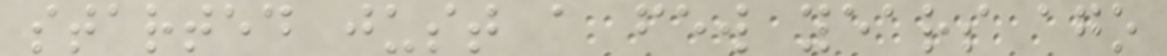started just a few years ago
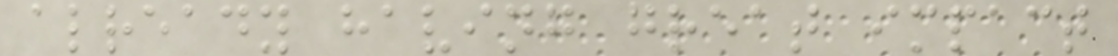already having great impact
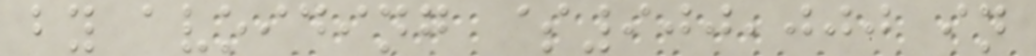by avoiding $900,000 in
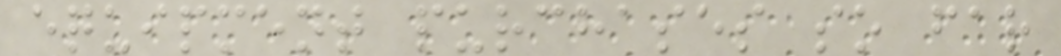equipment purchases so far
